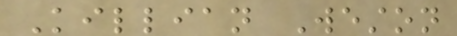Killian Weston
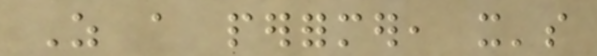As a performer, it's
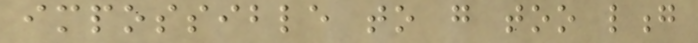impossible to go too long
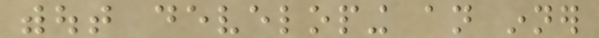without developing an inner
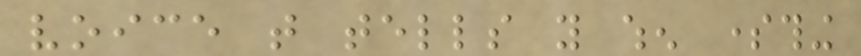voice that tells you when something
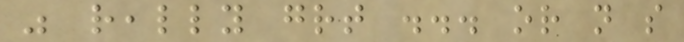was really great ... or not so
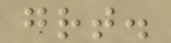great.
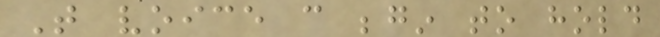That voice can begin to hold
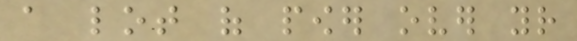a lot of power over your
